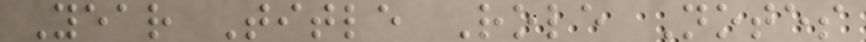Year Title Role Notes
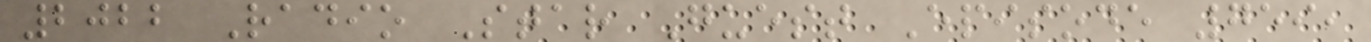2022 Radio Star Guest Episode 759,
